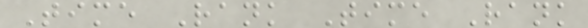Time Rank Time Rank
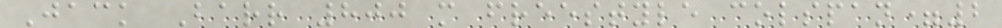Jack Barr 800 m freestyle colspan=2
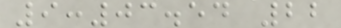9:03.54 22
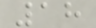18
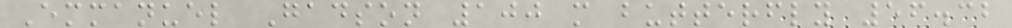Emmanuel Gadson 100 m butterfly 56.32
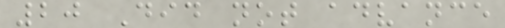20 Did not advance
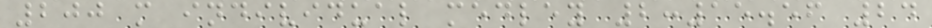200 m individual medley 2:15.56 24
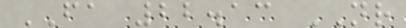FA 22.13 NR
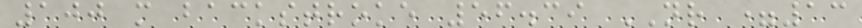100 m backstroke 56.39 NR =13
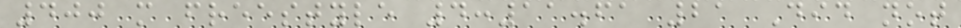400 m freestyle 4:11.61 21 Did not
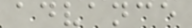advance
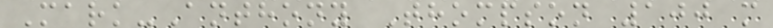Mark-Anthony Thompson 100 m
